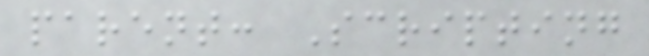parent: Scripting
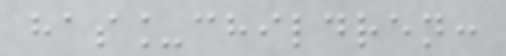has_children:
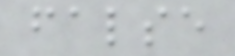false
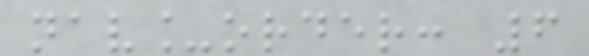nav_order: 6
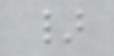}
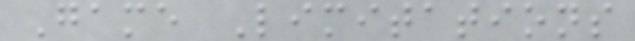Game Limitations
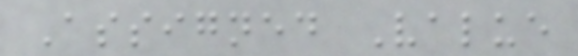Assigned Value
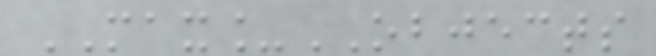MAX_OBJECTS
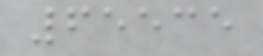65535
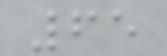65
